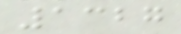1327
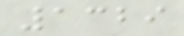1329
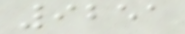9251
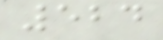524
